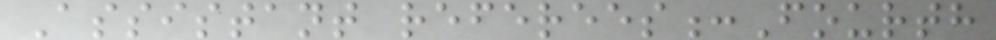Assistant referees:Fourth
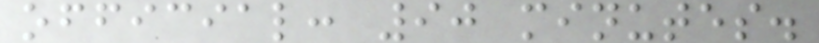official: 90 minutes.
